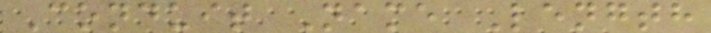Conduit Name Length
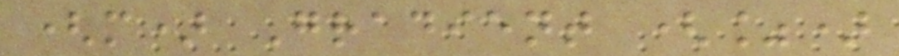(m) Gradient (%)
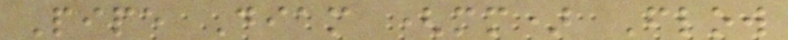Pipe Diam (mm) Flow
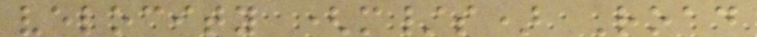velocity (m/s) Road
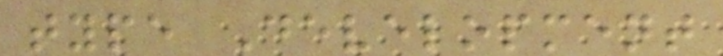type Development
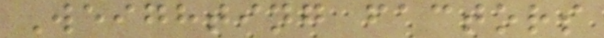Weighting factors
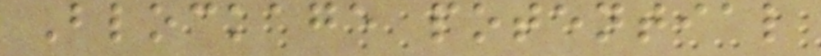Blockage potential
